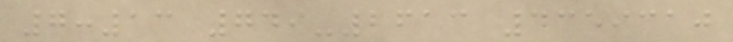7:13 749-2613 4359310
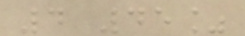4 45%
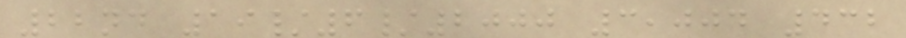22nd 19/6/2000 3,004 432
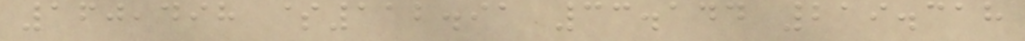160,498 $112.91 33.144 219.318
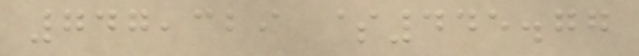747,329 $445.77
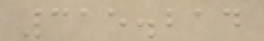315.214
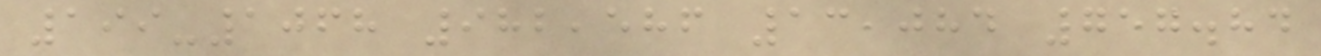199-1068 982,586 13,084 757.84
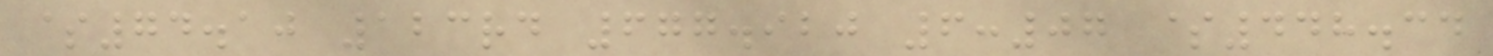$74.10 123rd 677.920 6:07 $448.34
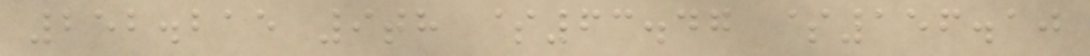252.215 9th $63.47 $156.10
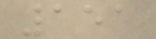151
